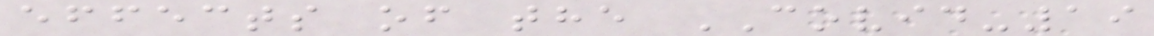effects of the COVID-19
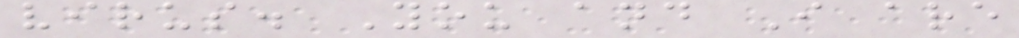virus. You and I are
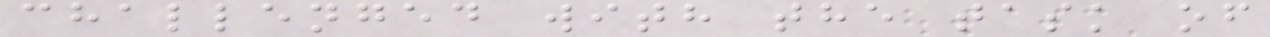challenged with the task of
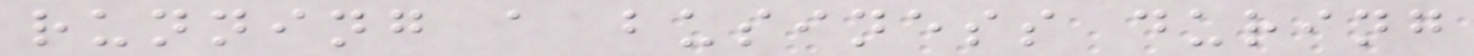running a business during
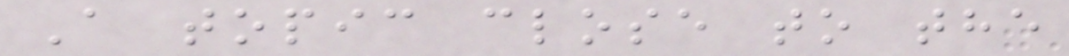A topic close to the
